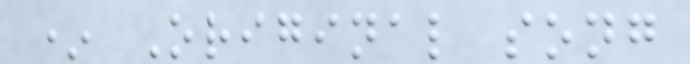* Original song
